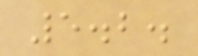5.2.
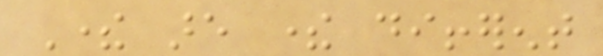There are there different
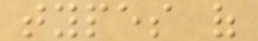types of
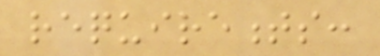requirements:
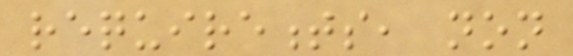requirements, non
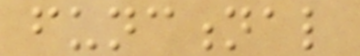functional
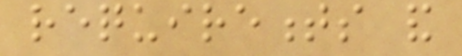requirements and
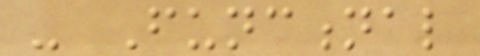- Functional
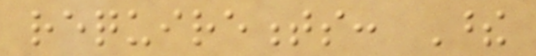requirements: These
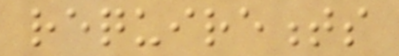requirements
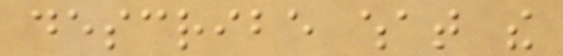describe what the
